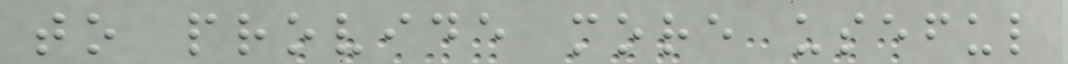to provide more useful
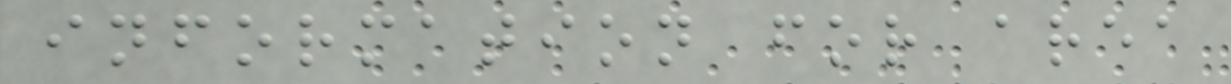information for area
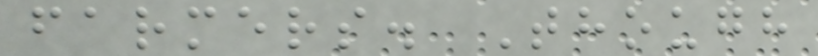farmers. Though
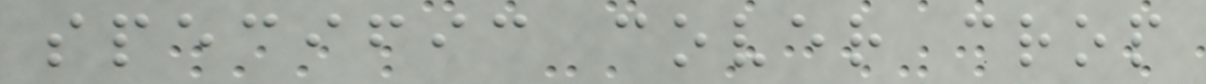specific cover crop
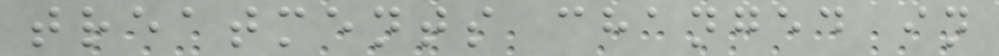treatments changed in
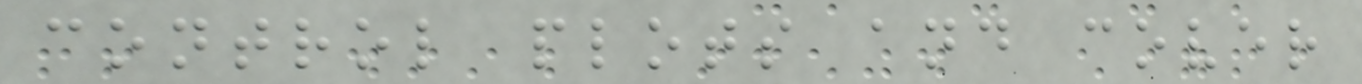control plots and cover
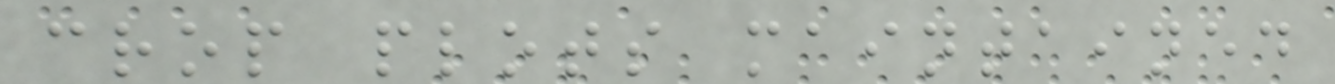crop plots maintained
